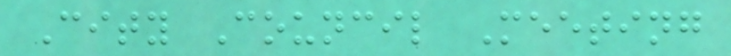City Council Meeting
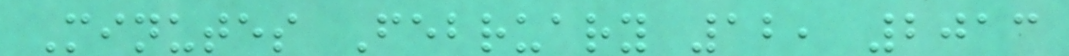Minutes February 12, 2013
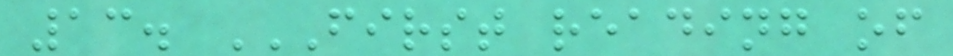13. FIRST READING OF
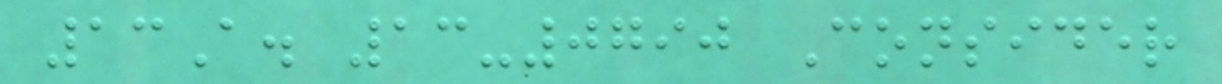13A. 13-0790 Consider
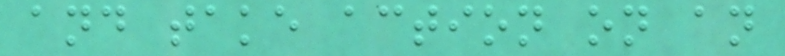and take action on an
